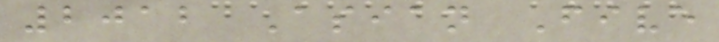2012 Asian Five
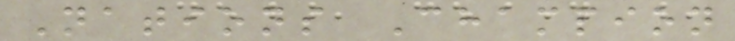Nations Champion
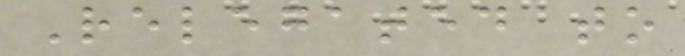Relegated to
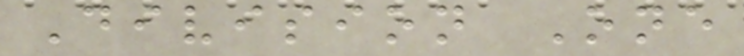Division One
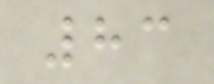83
